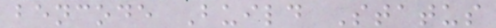bencode Build Status
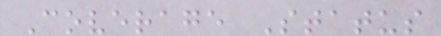Coverage Status
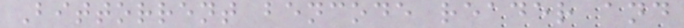Bittorrent bencode reader and
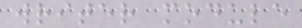writer module
